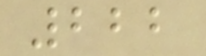222
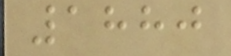1880
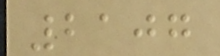2107
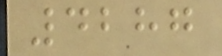4287
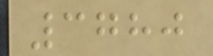3780
